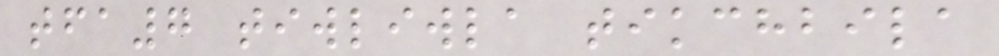tfa7 tiwliwla tikchbila
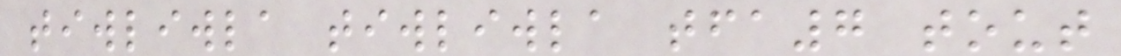tiwliwla tiwliwla tfa7 tout
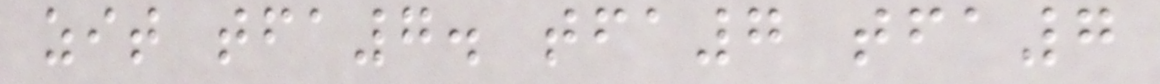zit tfa7. tfa7 tfa7
